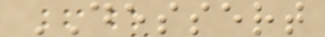DESSERT
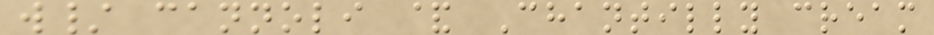w/ cannoli & Chantilly cream
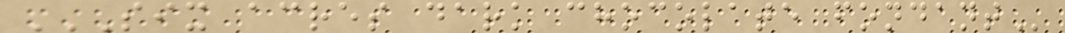SIX ACRES DARK CHOCOLATE FONDANT
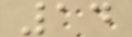14
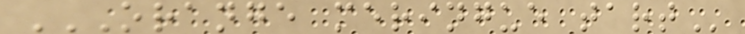ORANGE MERINGUE TART
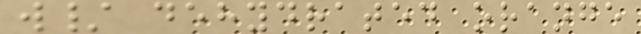w/ dehydrated orange
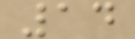14
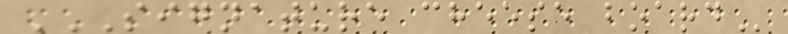SIGNATURE CHEESE BOARD
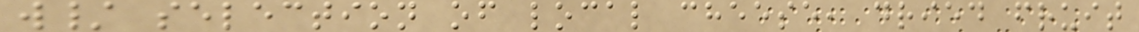w/ selection of local cheese, dried fruit
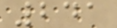241
